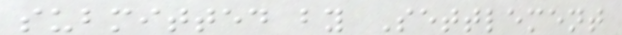submitted by Settlement
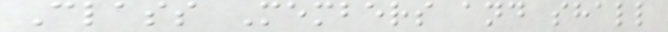Class Members and shall
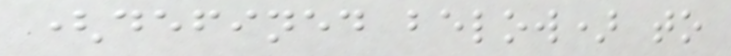(defined below) to
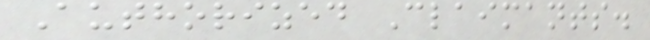Authorized Claimants.
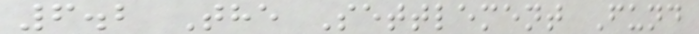6.2 The Settlement Fund
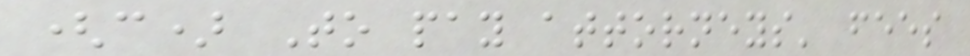(c) To pay attorneys' fees
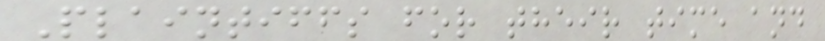Plaintiffs for their time and
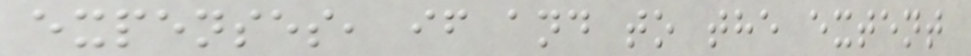expenses, if and to the extent
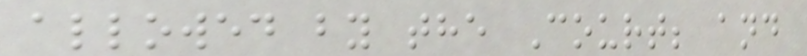allowed by the Court; and
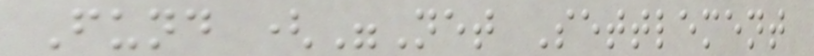Fund ("Net Settlement
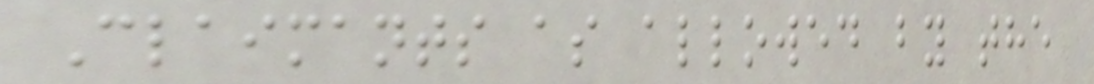Claimants as allowed by the
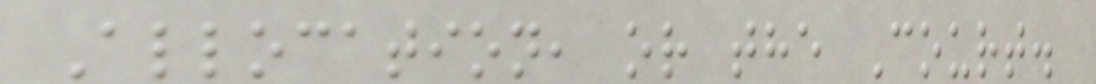Allocation, or the Court.
